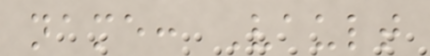name: Vault
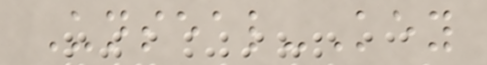Unseal-Key
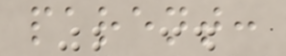parent:
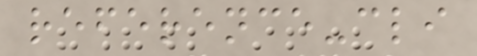reference-cli
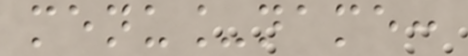menu_name:
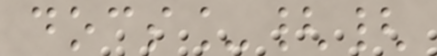docs_{{
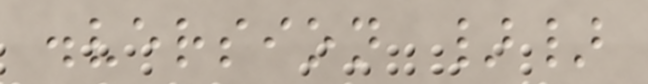.version }}
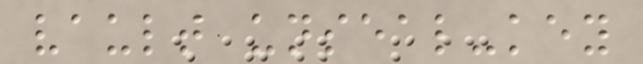vault unseal-key
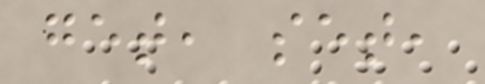get, set,
